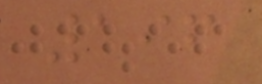196
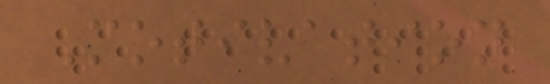Motivation
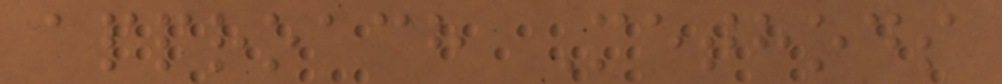approach Methods
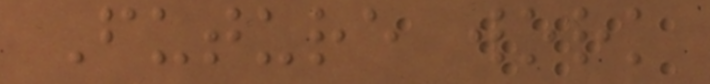Future work
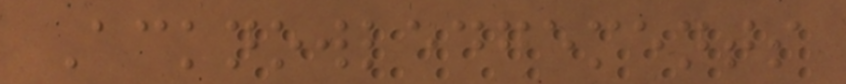Acknowledgements
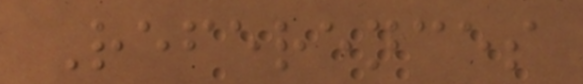References
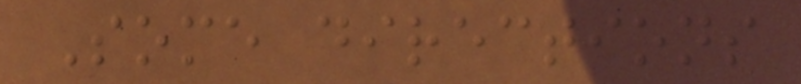Some directions
